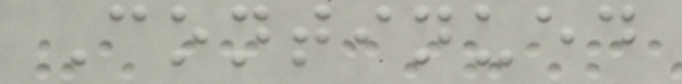Continued
